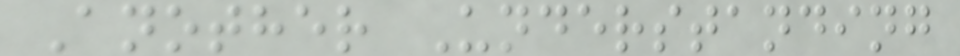Another Understanding
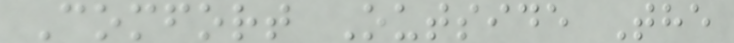Comfort Outside The
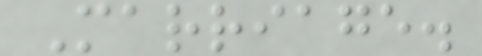Marriage.
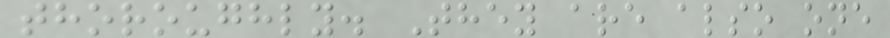thoroughly. They are also one
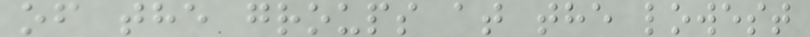of the groups at the lowest
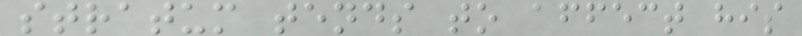stratum tends to affect his
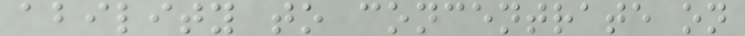ability to concentrate on
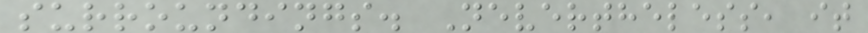surroundings. Nevertheless, it
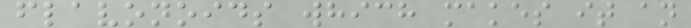flavonoids which makes it an
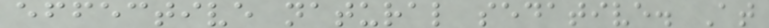effective natural sedative. At
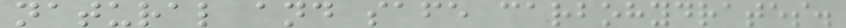natural and safe carbohydrates.
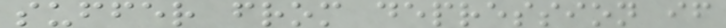suffer from depression if
